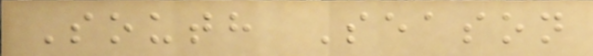South Season
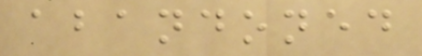abandoned
